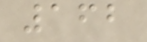162
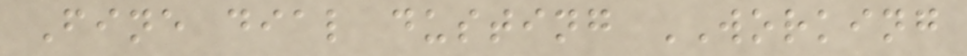Fine dial dusting WORKING
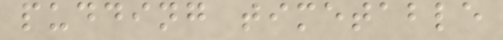pudding timetable
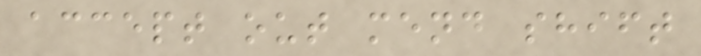accept out mend shift
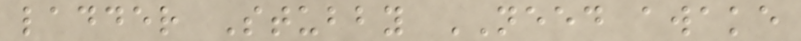ladder Stubby NEED awake
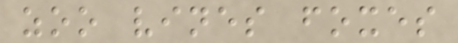zoo vines foxes
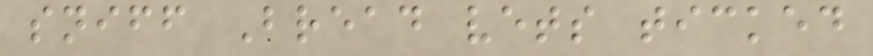sniff Bread vets ticked
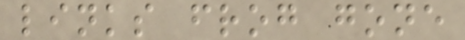links frog gone
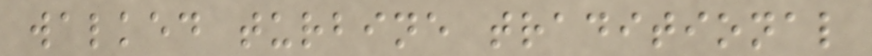walked turbine traditional
